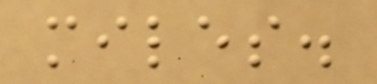miles.
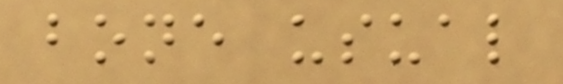bone usual
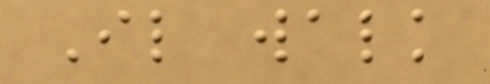Il walk
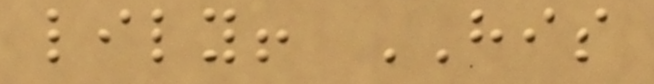lily! HIS
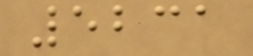5231
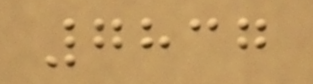7837
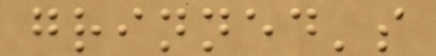grinned's
